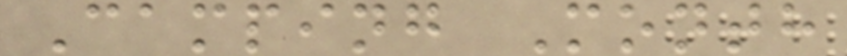Camping Month
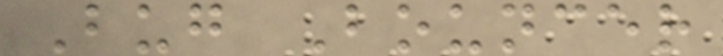Bug Bouncer
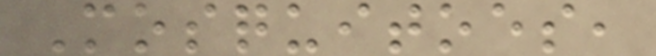Mosquitoes,
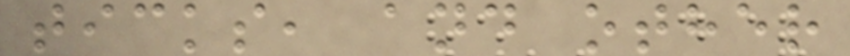ticks, and other
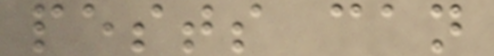pests can
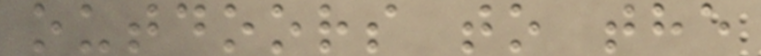outdoors to the
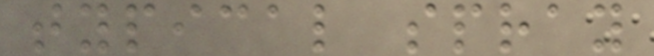typical spray
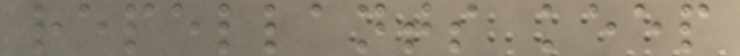repellants keep
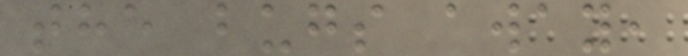the bugs away,
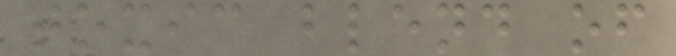toxic blend of
